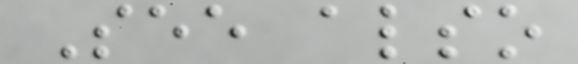See also
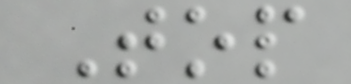Top
